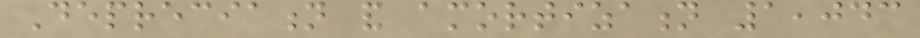Depreciation and amortization 1,043
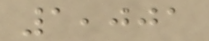1,001
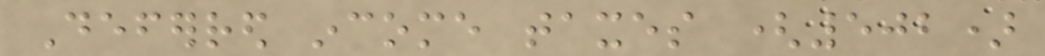Deferred income taxes (502)
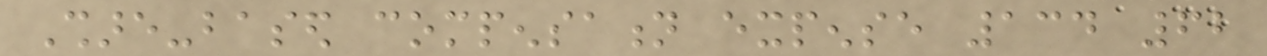Share-based compensation expense 134 62
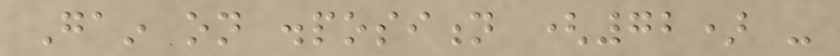Gain on disposition (72) -
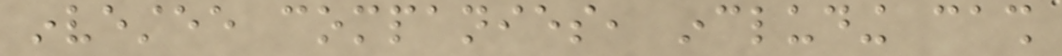investee companies, including cash
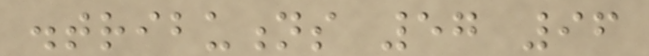distributions 57 96
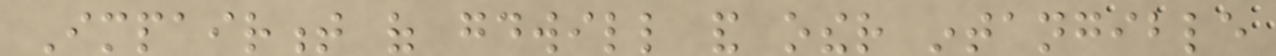Impairment of goodwill and other intangible
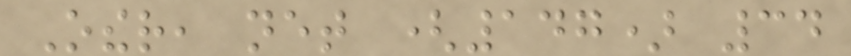Other, net (147) 34
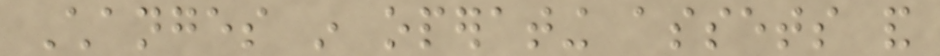Changes in operating assets and
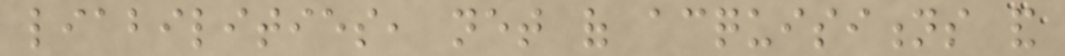liabilities, net of acquisitions and
